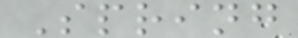Spring
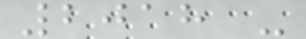2018 -
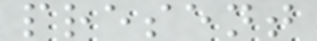present
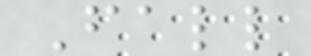Fall
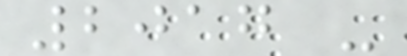2017 -
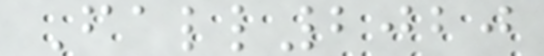Fall2020
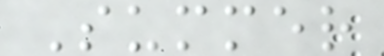Summer
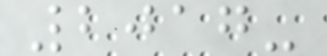2017-
